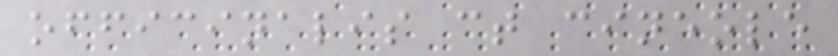officinalis ct cineole
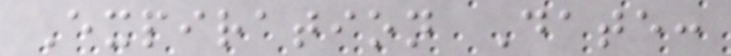Expiration Date:
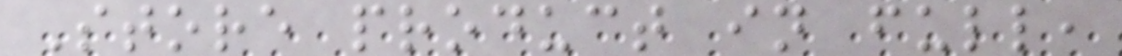Store product in full,
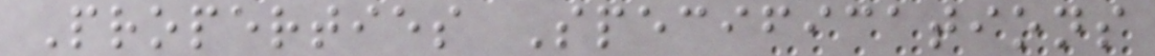Properties Specifications
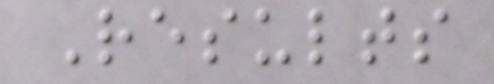Results
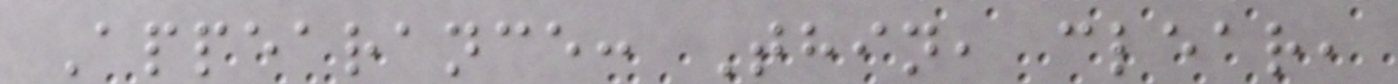Appearance: Thin, clear,
